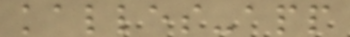kalles-app
